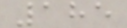185
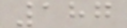187
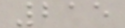215
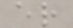er
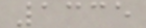1335
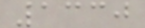1330
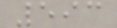593
